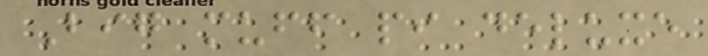Big muff pi deluxe
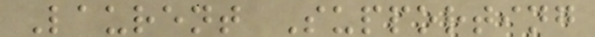Laurent Supporting
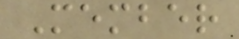Member
